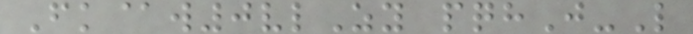Fk@w0vlZy pqhJ-L
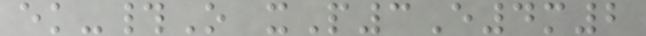ek-#O xP3E4m2
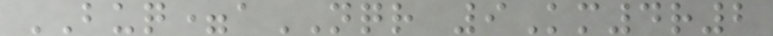BUQ=aNQR 9Km4r2
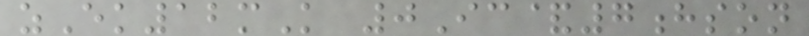zEk12mK 0Ic&7hson
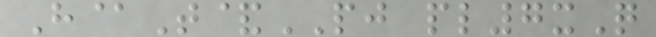H@T&PJ pl7xQ
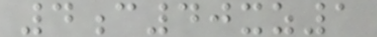4c40xz1
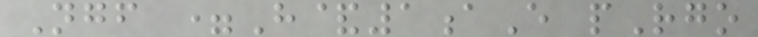Ngf =H&1aE pRgo
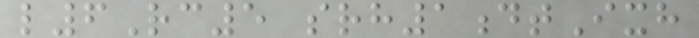l6Rc5 srh1dtIxh
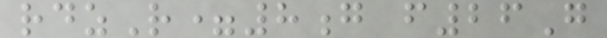rdzR=8g f26G
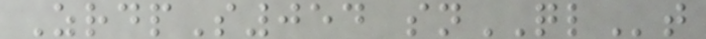ZrdpS054 snQLt
